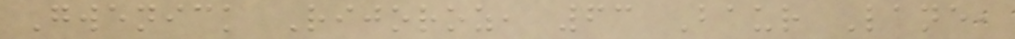Gwenick Rijoroz, 63 Baur Lane,
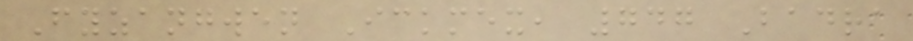Fyzangwen Ickmex, 747 Badra
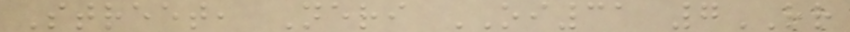Street, Neri OI31 7RR
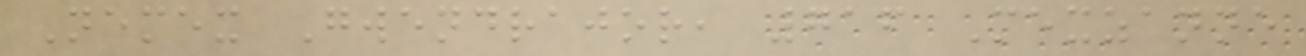Nemex Gwendrajor, 716 Mexzanne
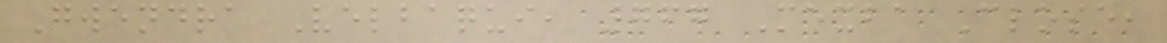Gwendra Velbaqui, 767 Mexba Close,
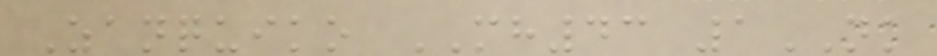Zanquiko MH43 1NK
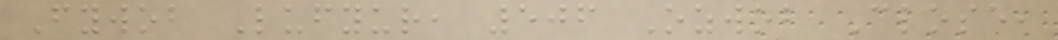Fywob Lufyur, 506 Ozwob Close,
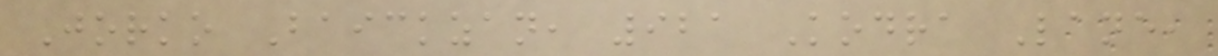Jorko Baickzan, 921 Kodra Lane,
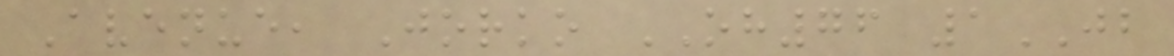Avenue, Jorko OH76 1JB
